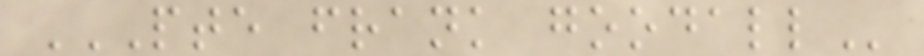PTE FRANK GOODALL
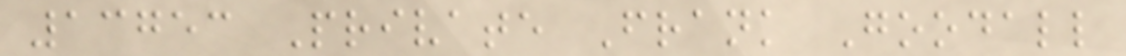13753 Private Frank Goodall
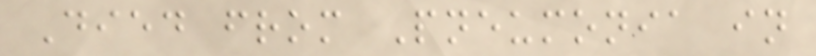Died from Pneumonia in
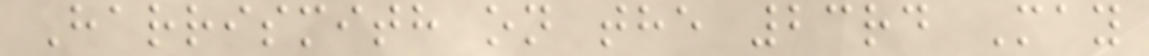Harrismith on the 23rd May
